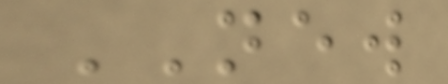NEW
